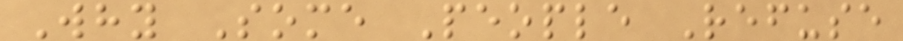Why Some People Refuse
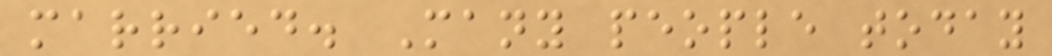married. Many people today
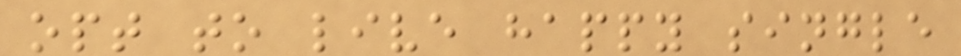opt to live happy single
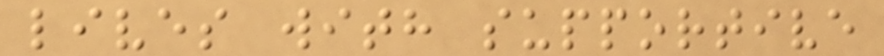lives with supportive
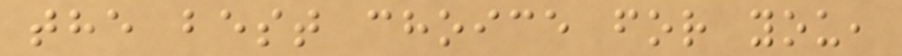the best choice for you,
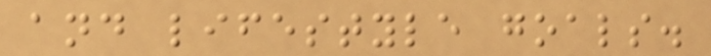and lifestyle goals.
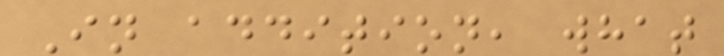In addition, what
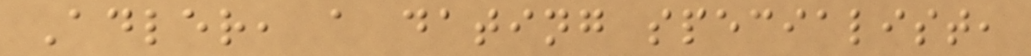Adler, a dating specialist,
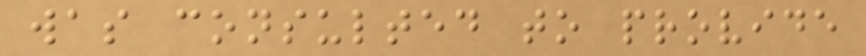was consulted to provide
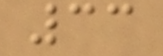33
